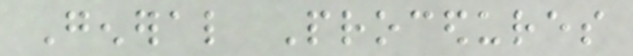General Procedures
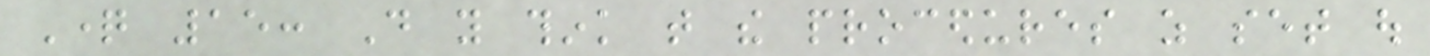Question 15: Do you think that the procedures as set out
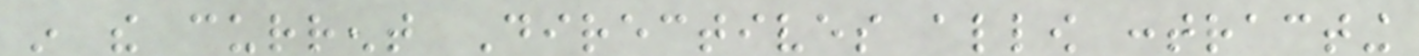in the current Directives allow contracting
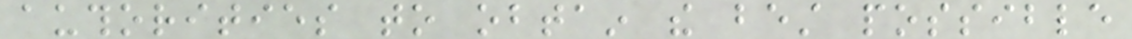authorities to obtain the best possible
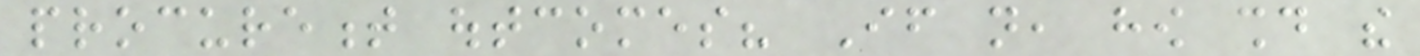procurement outcomes? If not, how should the
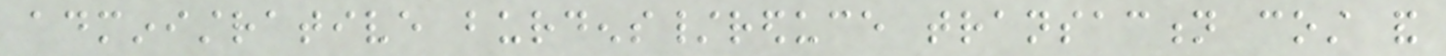administrative burdens/reduce transaction cost and
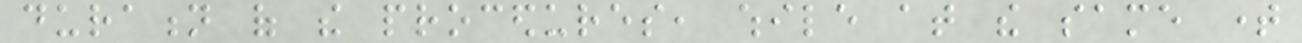duration of the procedures, while at the same time
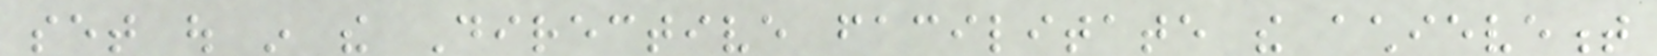set out in the Directive facilitate the achievement
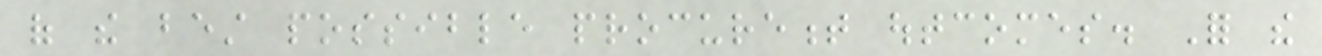of the best possible procurement outcomes. For the
